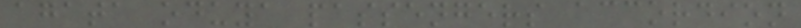agata oduya passengers accordion
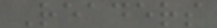Readers
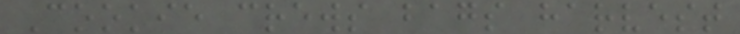Cookie crews bags harvest
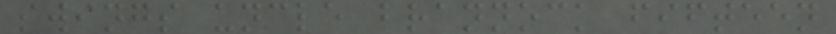swings uncle brannock fifteen
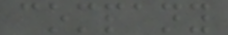company
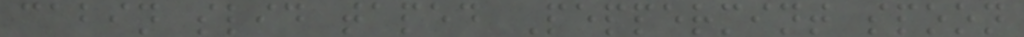cabin slid taped Peppermint spoon
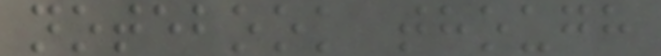notebook though
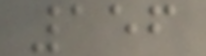156
